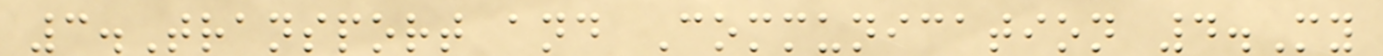3.Transport and Communication 4.My
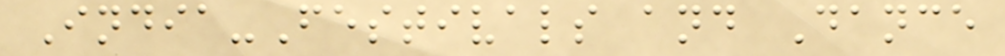India-Festivals and Dance
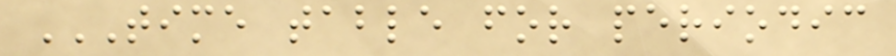TIME TABLE FOR PERIODIC
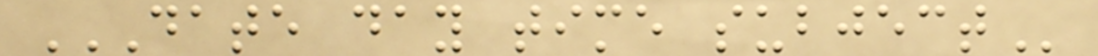DATE DAY TIME SUBJECT
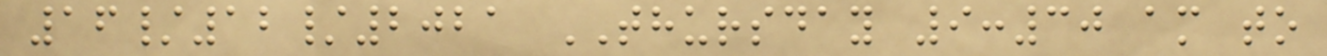16/12/2021 THURSDAY 9:30 am to
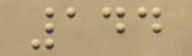144
